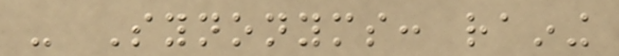- Synonyms: raining
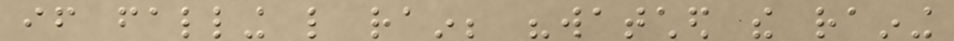if falling like rain; "watched the raining
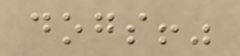dogs!"
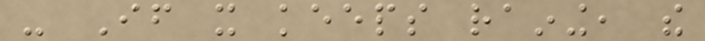- If it keeps raining, the
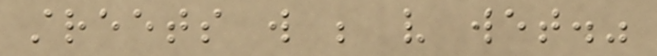streets will be very wet."
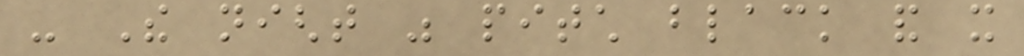- The night was pitch black and it
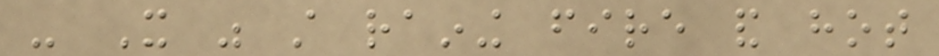- It was still raining fire and hot
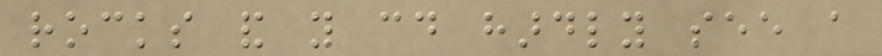rocks and you could hardly see a
